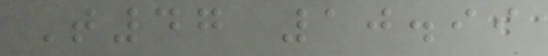T47 10.99
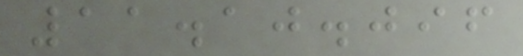11.10.096
